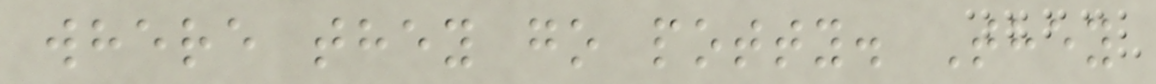where they go potty. They
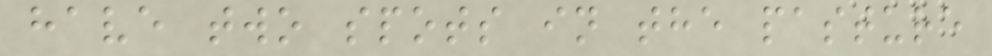have two spots in the pasture
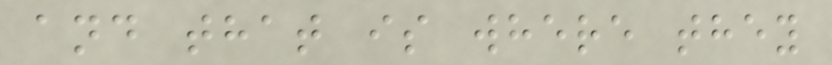and that is where they
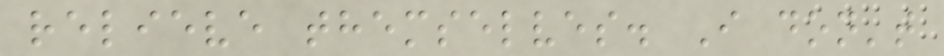relieve themselves. I don't
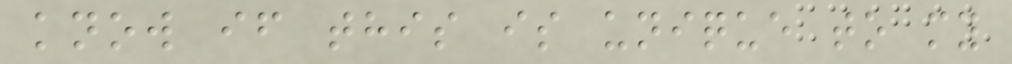know if this is unique to my
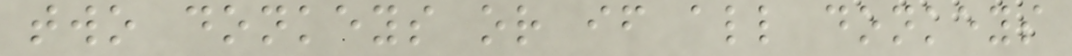two donkeys or if all donkeys
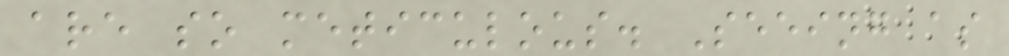are so meticulous. Seeing as
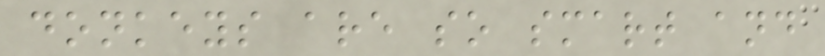donkeys are so smart and
